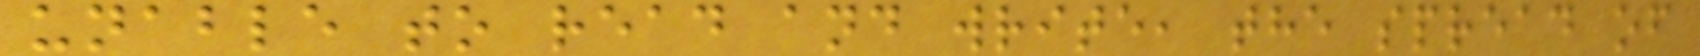unable to read and write, the spread of
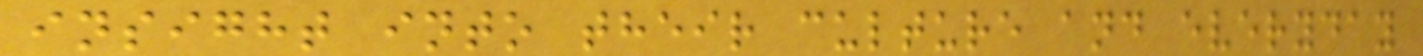insight into their culture and everyday
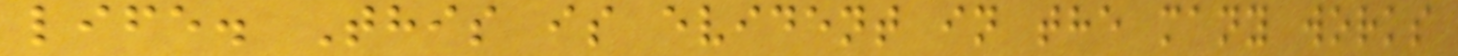life. This is evident in the many works
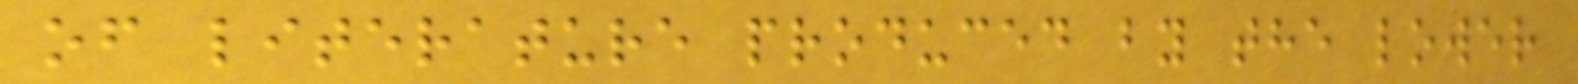of literature produced by the lower
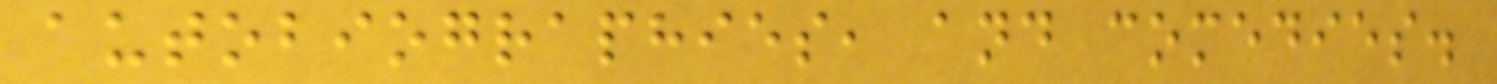autobiographies, and comedies.
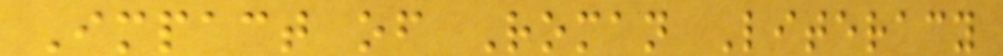Impact of Roman Literacy
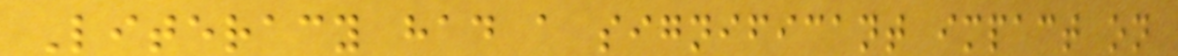Literacy had a significant impact on
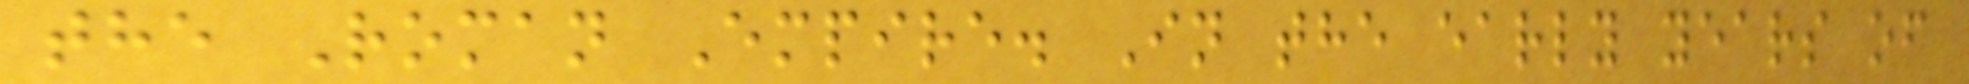the Roman Empire. In the early years of
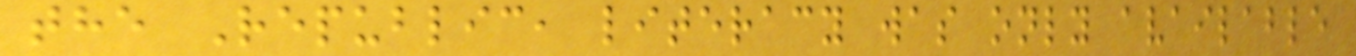the Republic, literacy was only available
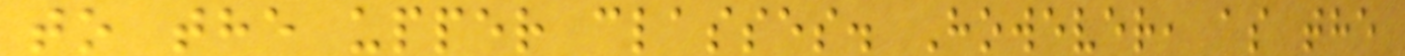to the upper classes. However, as the
